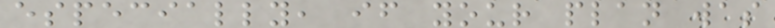especially, if your plan was
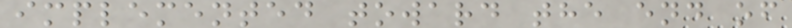implemented toward the end of
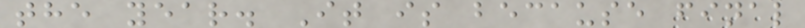the year. It is because final
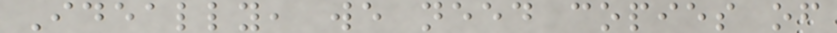Ideally, we need copies of
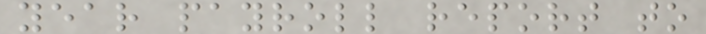year payroll report to
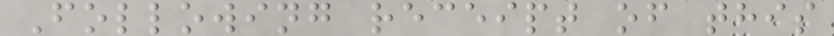Following receipt of this
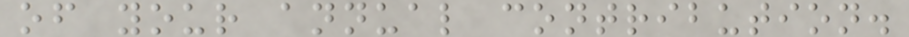of your annual contribution.
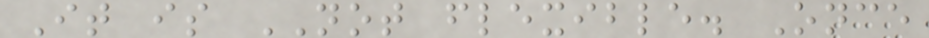It is NOT flexible. Once
